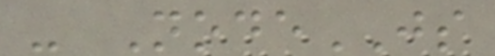- NodeJS
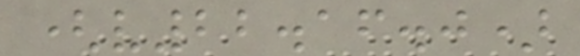(v22.16.0)
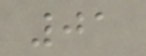01
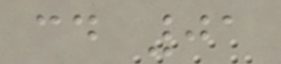cd 01
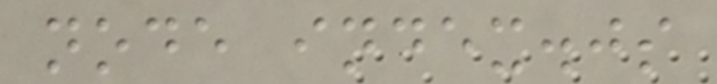node index.js
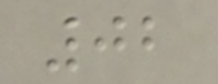02
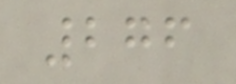276
